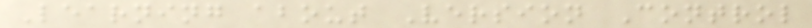Learning about Version Control
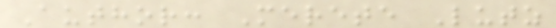Author: Merete Lutz
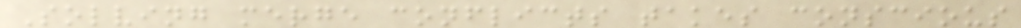Solving merge conflicts takes conscious
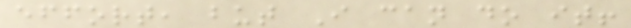effort, but I can do it!
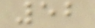52
